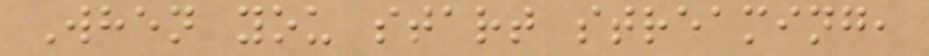When you start streaming,
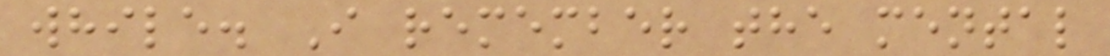while. I remember the mental
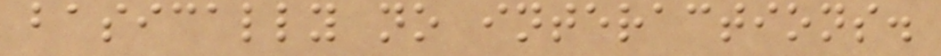basically no interactions.
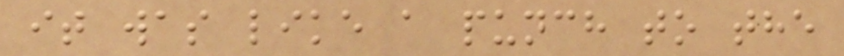it was like a punch to the
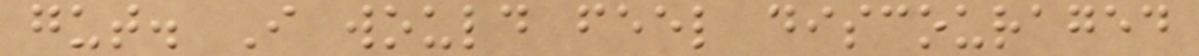gut. I would feel discouraged
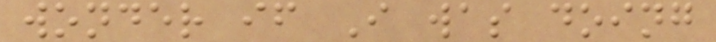wonder if I was doing
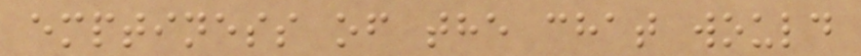emptiness of the chat would
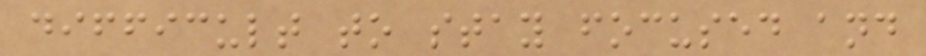difficult to stay focused and
